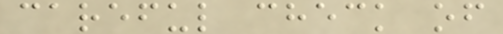careful check of
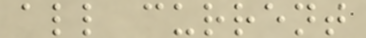all current
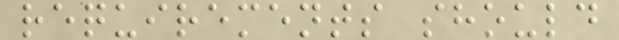requirements should
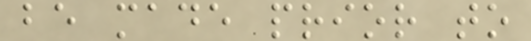be made prior to
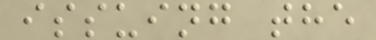issuing the
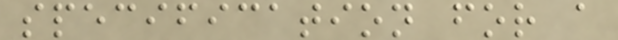specification for a
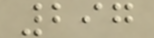297
